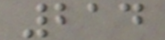214
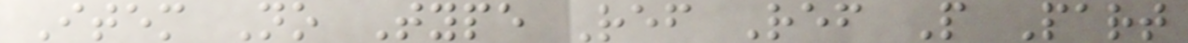Item No Type Ref Ref P Part
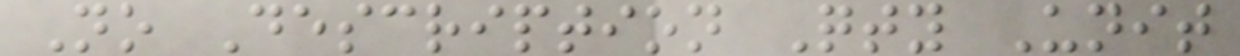No Description Qty Unit
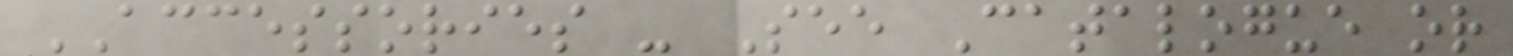ACCESSORIES - See Catalogue or
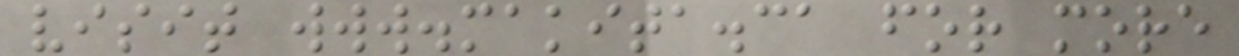visit www.makita.ca for more
